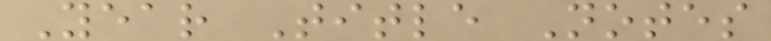Year Title Notes
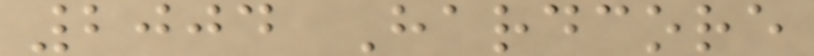2004 Hardcore
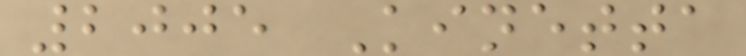2005 Kinetta
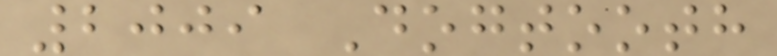2009 Dogtooth
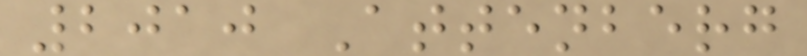2010 Attenberg
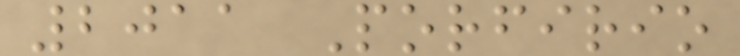2011 Porfirio
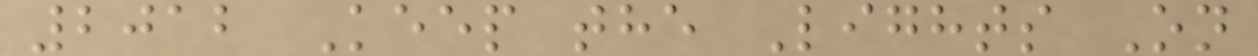2012 Keep the Lights On
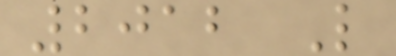2012 L
